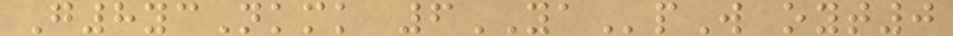G8ycNkmk 6YApW oyt0
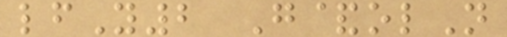lfY2 G&olN
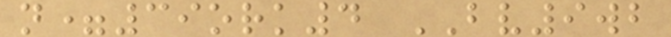n=39ork4 BV9wb
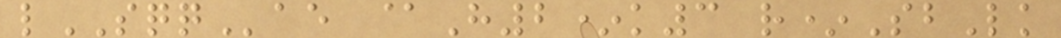lSQQae @H2*k3 r*SbLk
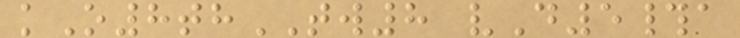kO8thTW8 vD5#a
